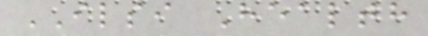ILSI Health
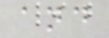and
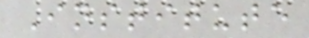Institute
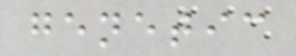genetic
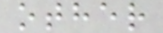other
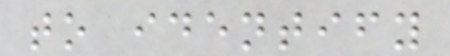to identify
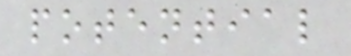potential
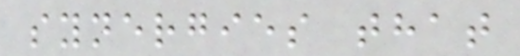synergies that
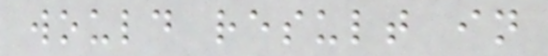would result in
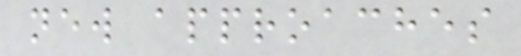new approaches
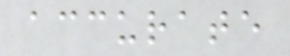accurate
